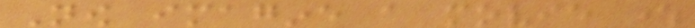Now imagine a movie where
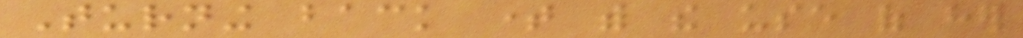Turning back time with the use of her
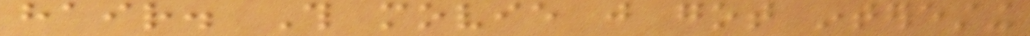hair. This movie just got interesting
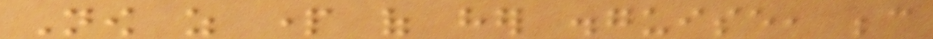Now as part of her disguise, because
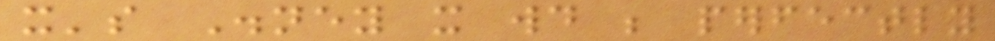it's Disney it would be perfectly
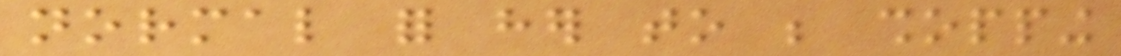normal for her to be shopping
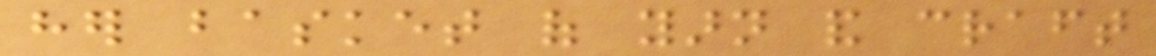her basket of yarn and craft
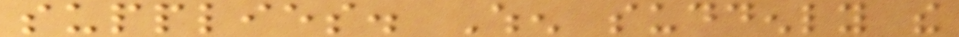supplies. When suddenly the
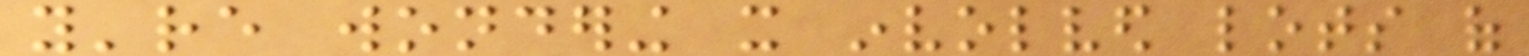you're wondering it involved lots of
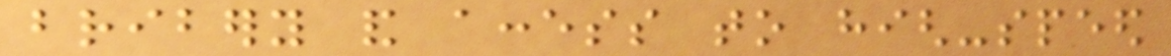bribery and access to high-speed
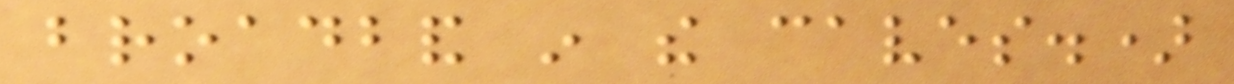broadband in the caves.)
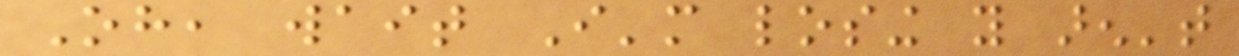Oh, wait I'm losing you aren't
